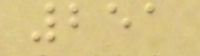251
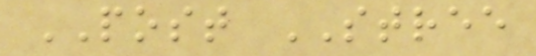POST STREE
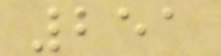251
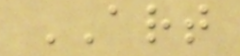ART
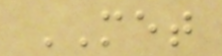MET
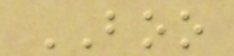BOO
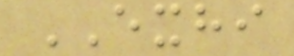EXHI
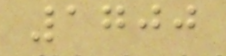1700
